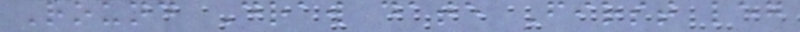Round Draw date First leg
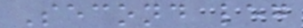Second leg
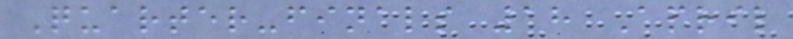Quarter-finals 18 April
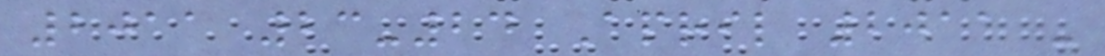2011 23-24 April 2011 -
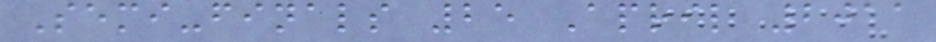Semi-finals 25 April 2011
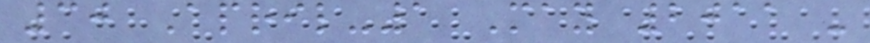30 April-1 May 2011 -
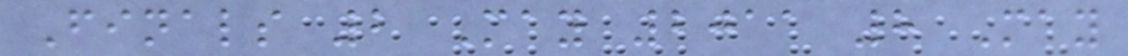Finals 2 May 2011 8 May
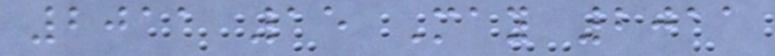2011 15 May 2011
